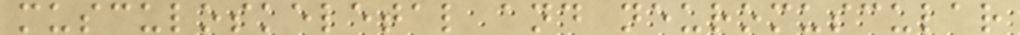musculoskeletal and neuromuscular
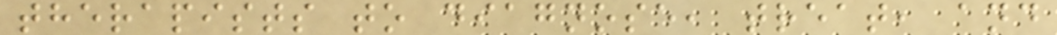therapists to diagnose, treat, and
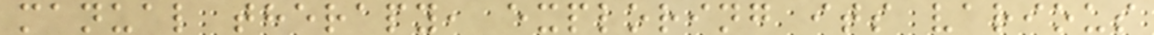manual therapy, exploring its various
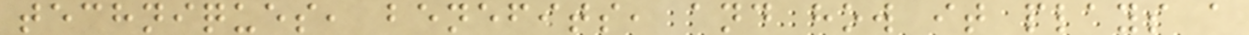techniques, benefits, and how it plays a
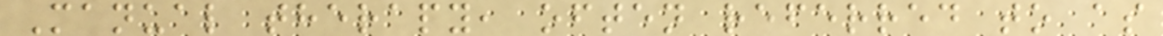Manual therapy, often referred to as
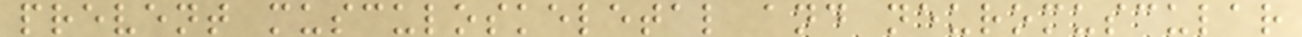prevent musculoskeletal and neuromuscular
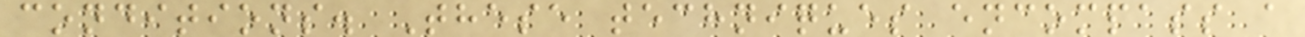conditions. These techniques encompass a
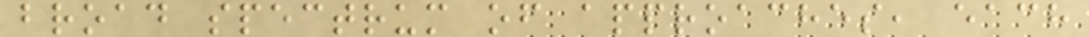broad spectrum of approaches, each
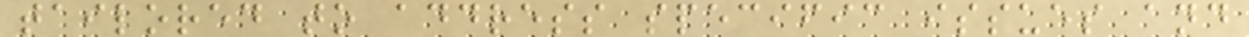tailored to address specific issues and
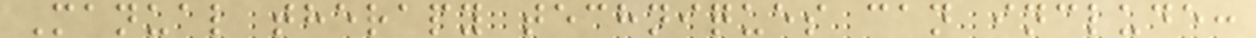Manual therapy techniques can include:
